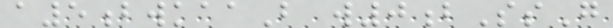a5bwkaaB w0bSsG
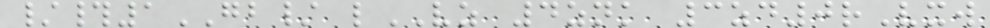/#1GB/ lVZ 4znk 3zd0rVxw
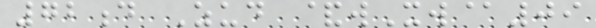72d Zud &wXw@09
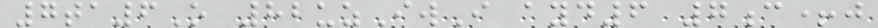7ta6O 82uzIwI ayd6 7c+j
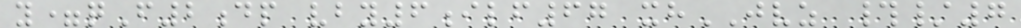y=qF2dp vby6ilf67 xhJVZ #/7
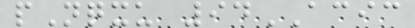pNqxu 94ACIC
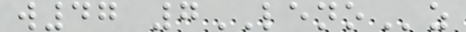w47 7LENOz
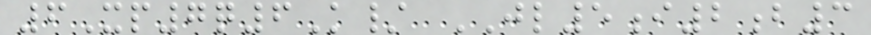6Xp7q6K/ JL5i2b3
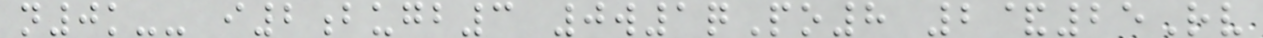n0k-- i2bugb3 0w1qPo8 2&25Rv
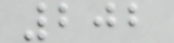202
